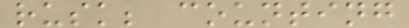rusk; counting
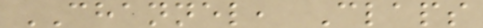CHANNEL, Claps
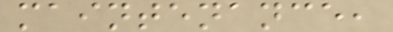maintenance,
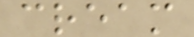cream
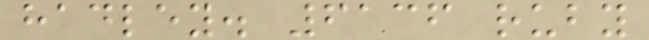hadley. 6136 ruby
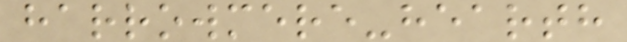harrowmere-hearth
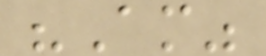"Am"
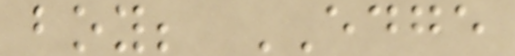boy; EDGE
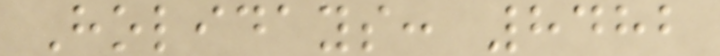Holidays: 8482
